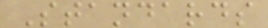Standards
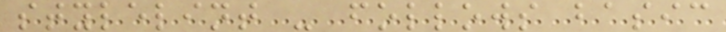stylelint - follows basic
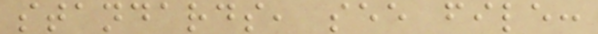standards, see file:
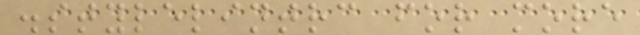.stylelintrc for more
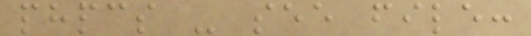phpcs - see file:
